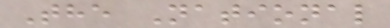The National
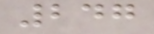247
